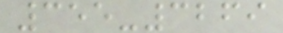355-3269
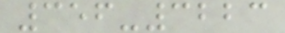356-3223
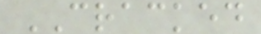CRACKED
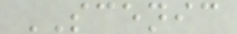SCENIC
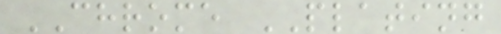CHROME PLATING
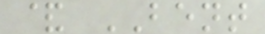& BENT
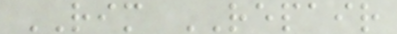RIM REPAIR
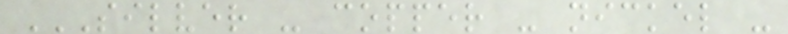SILVER - COPPER - NICKEL -
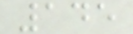145
